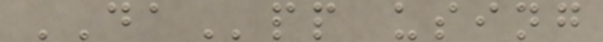DApp using
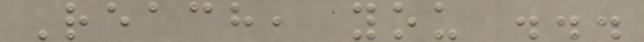Reach, you ...
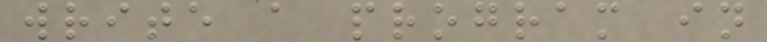write a program in
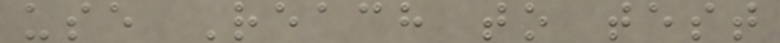use Reach to test
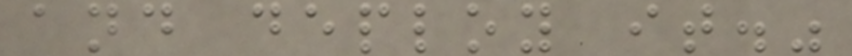and deploy it."
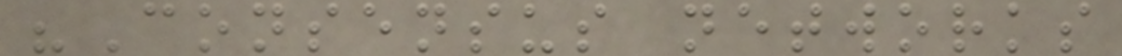"Consensus networks
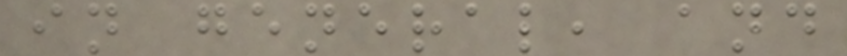in general, and
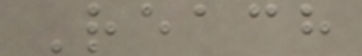Reach
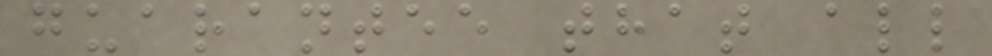guarantee that all
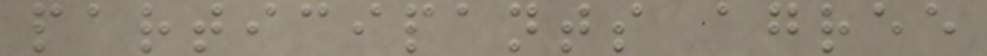participants agree
